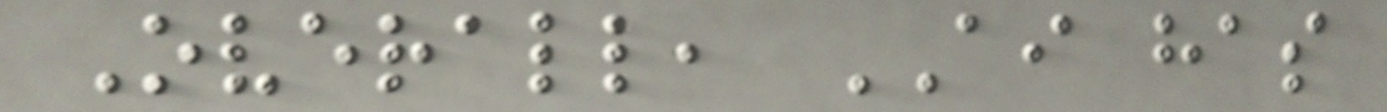Overall, AI has
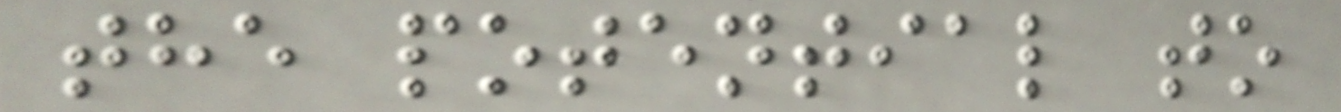the potential to
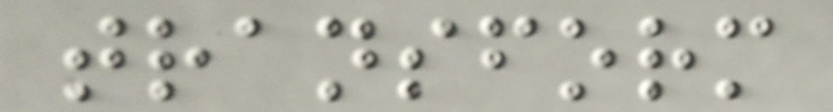transform
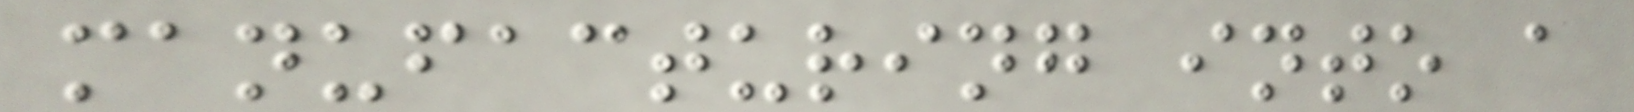manufacturing into a
